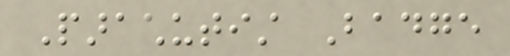Parachutist Badge
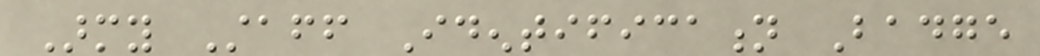Army Staff Identification Badge
